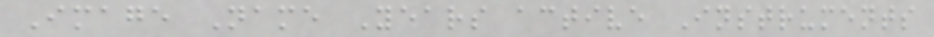Image Name Years active Instruments
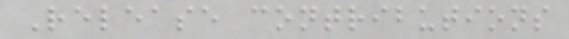Release contributions
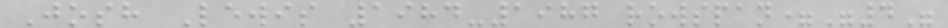Josh Lewis 1984-1987 rowspan="4"
